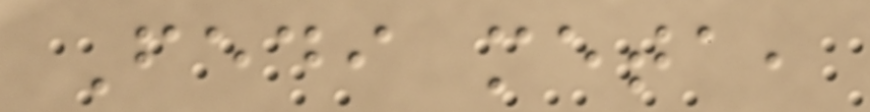Fedi meta,
